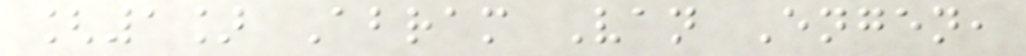[1] Abram Van Engen,
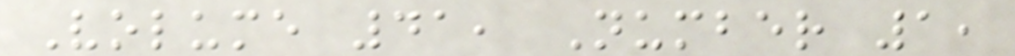Volume 41, Number 1,
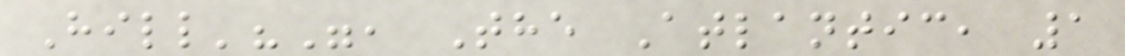Hill'?", The Atlantic, 1
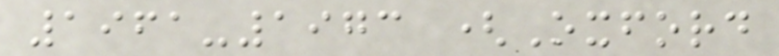1961-1973 (Oxford
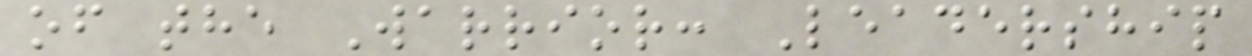of the Warrior: Leadership
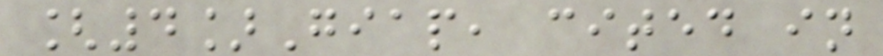[4]Giap, cited in
